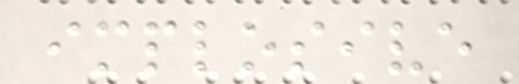implosive
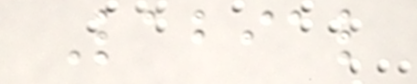Labial
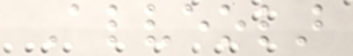Alveolar
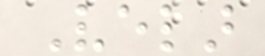Velar
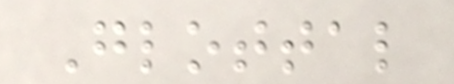Glottal
